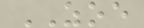ZOE
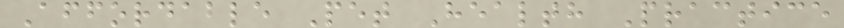Affordable Pet Health Practice
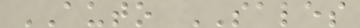AUTO SALES
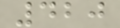420
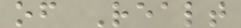of Realt
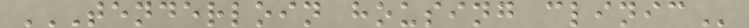TENDERLOIN HOUSING CLINIC
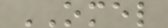OMEL
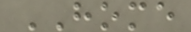HOME
